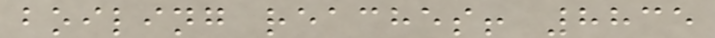boiling reaches! 8835
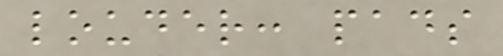louder: pads
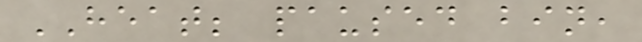HEAT; paused bin,
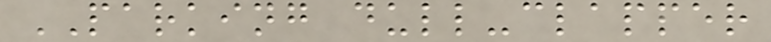PARKING dull-clapper
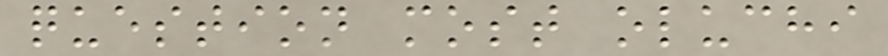question most oluchi
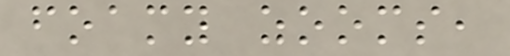foamy zooms,
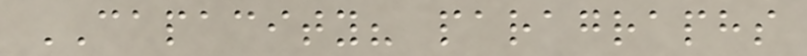CAPACITY? paragraphs
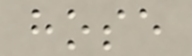hose
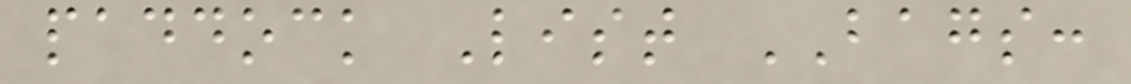paddock List BAGS:
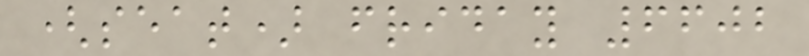(seat) friday 6602
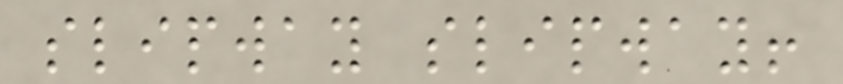slipway slipway!
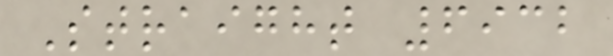Straight 6932
